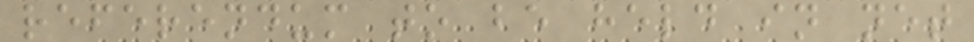referendum to be held in net
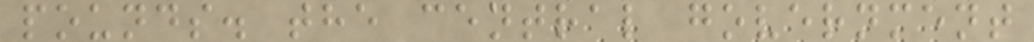pounds. the central government
